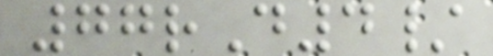77rD4/
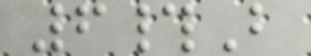6#B
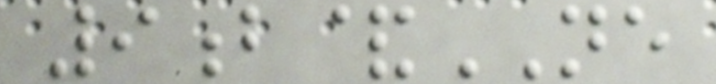9b&NE
